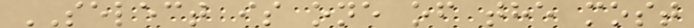SELECT is one of the most
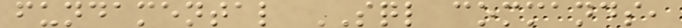fundamental SQL commands,
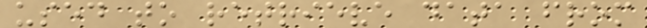used to retrieve data from
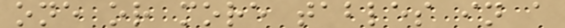one or more tables in a
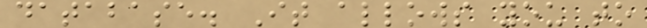database. It allows you to
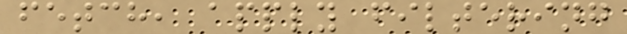fetch, apply filtering
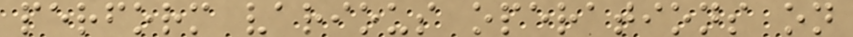perform various operations on
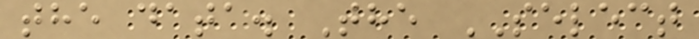the data. The SELECT
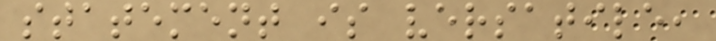statement is versatile,
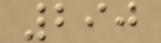290
